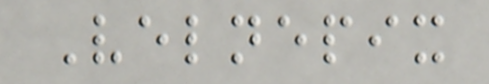Velnepix
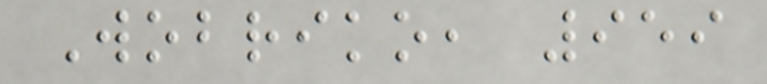Wobriko, 959
